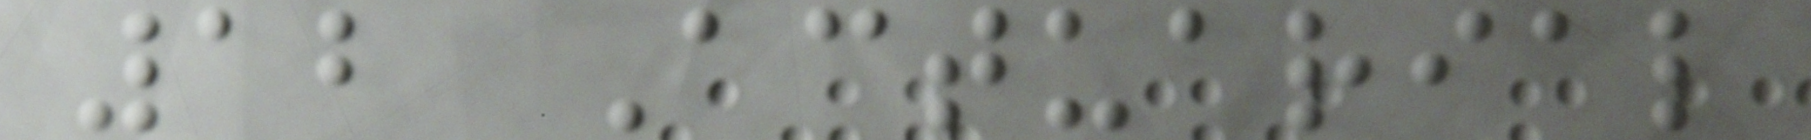12 Actuarial
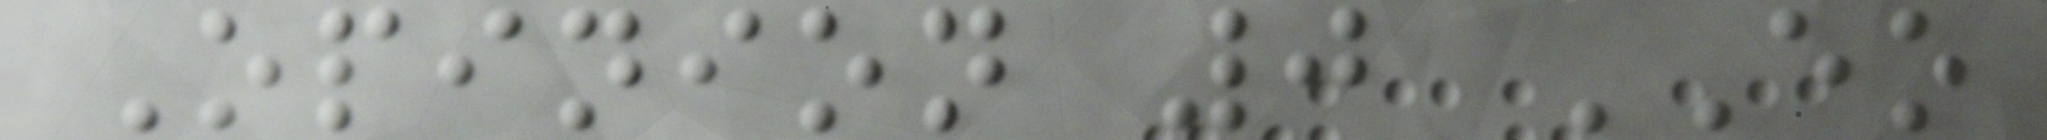Opinion 0 EO
